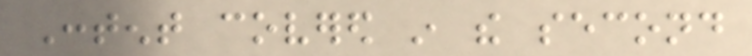Content covered in the second
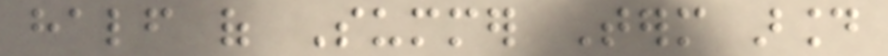half of Summer Term around
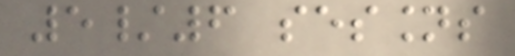5/6 sessions
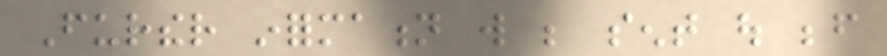Further information will be sent out before
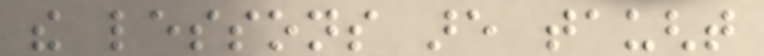the lessons are taught
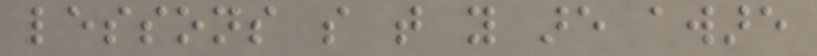lessons so that you are aware
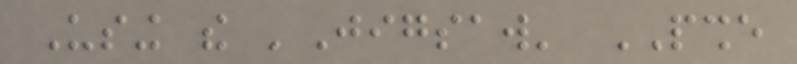Using the 'Jigsaw' PSHE
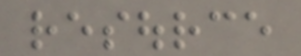resource
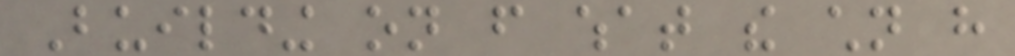Building on from what the children have
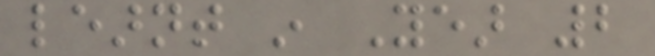learnt in Year 2
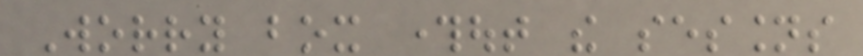Worry box throughout the sessions
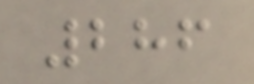286
